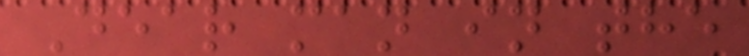Dear man in the
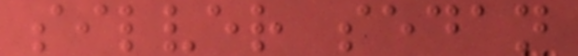silver sedan
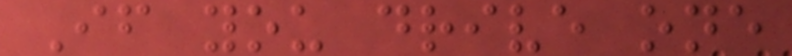If you drive one
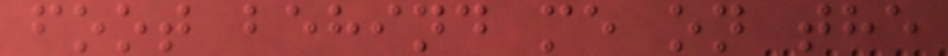foot behind me on the
